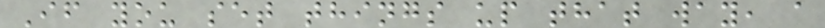If you set things up that way, a
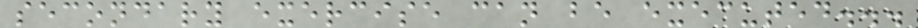secondary exercise can be executed...
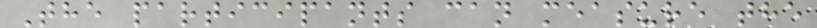The participants can measure the
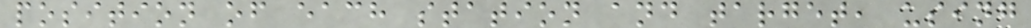position of each station and target, using
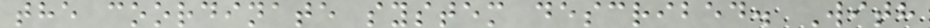the coordinate system described. With
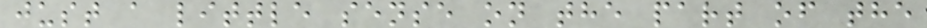just a little sense on the part of the
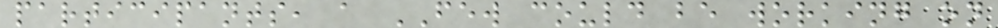participants, a FEW could be working on
